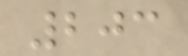203
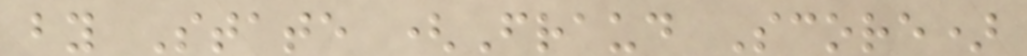by State (Fraud Score)
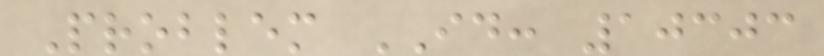Problem ID: 10303
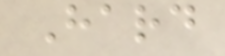Hard
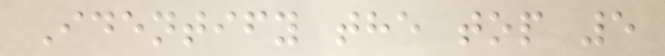Identify the top 5
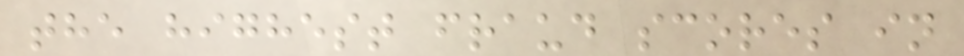the highest fraud scores in
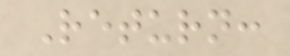Return:
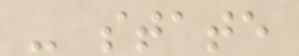- state
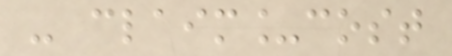- claim_cost
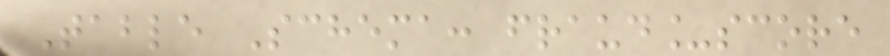Table Schema: fraud_score
